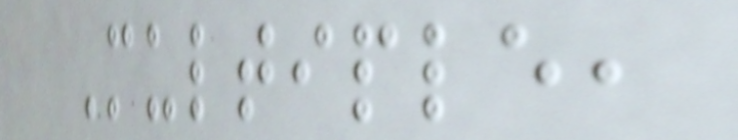Multiple,
